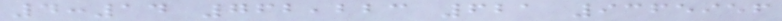4:14 762,223 621 9365956
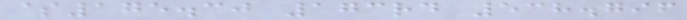$175.30 173rd 538.796
